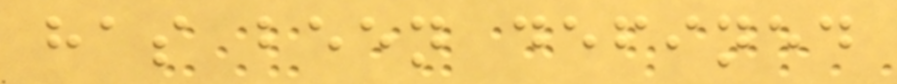has been defined
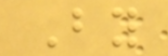By
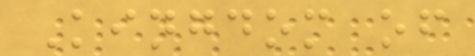Kingdom of
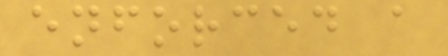enforced a
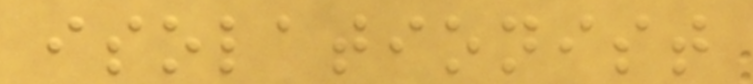isolationist
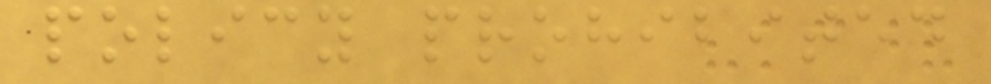policy prohibited
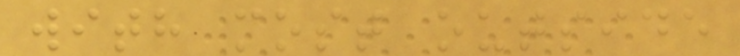with most outside
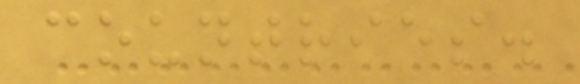countries.
